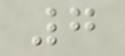7
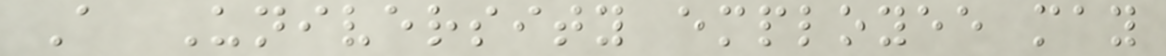A University employee may
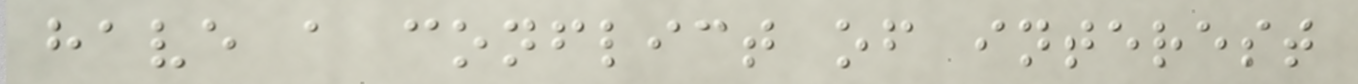have a conflict of interest
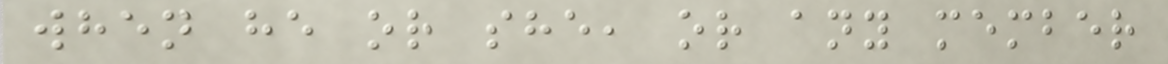when he or she, or any member
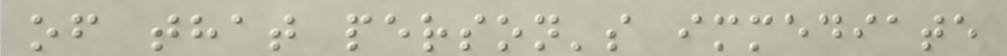of that person's immediate
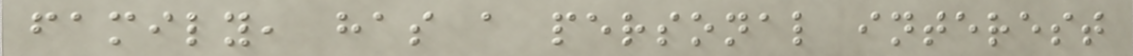family, has a personal interest
